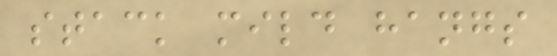stack mild hangs
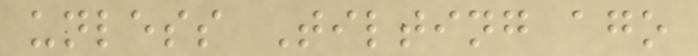unless Tilting ago
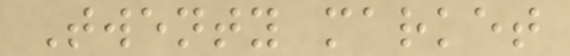Twenty market
